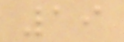19
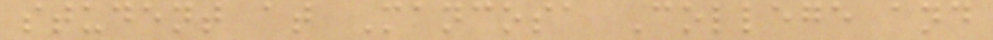student at Mancosa College and
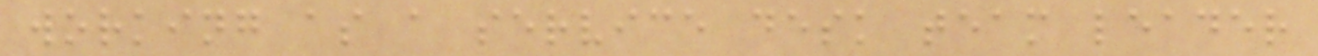working as a service desk team leader
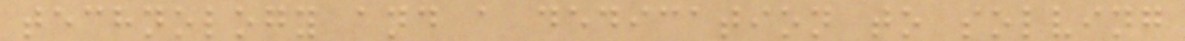technology and a dedication to solving
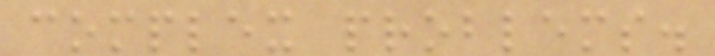complex problems.
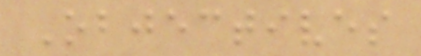Objectives
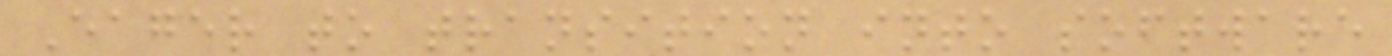Eager to transition into software
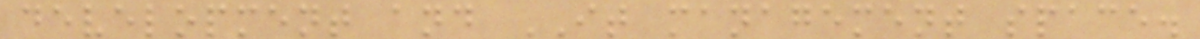development and IT management space.
